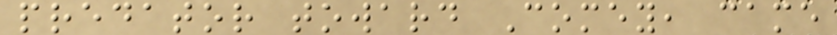predator toward Comey, came
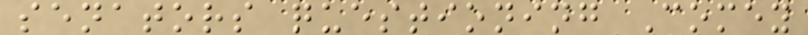senators questioning Comey
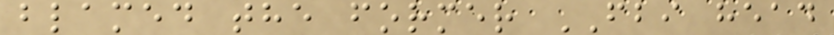blamed the former FBI head
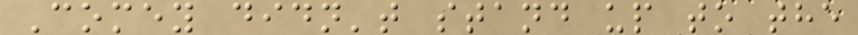Comey didn't stand up to the
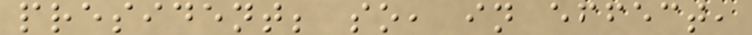president; so, in effect,
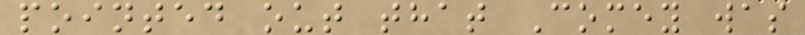pointed out that Comey was
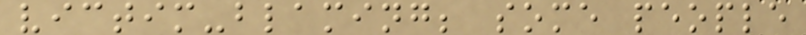victim-blaming; some people
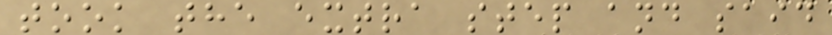took the extra step and said
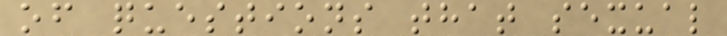of questions that sexual
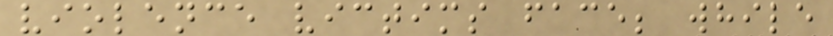violence victims face; while
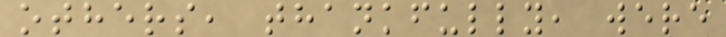others, thankfully, were
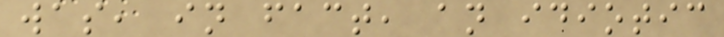was, in fact, an idiotic
